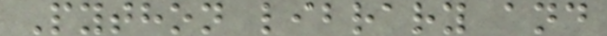Python library and
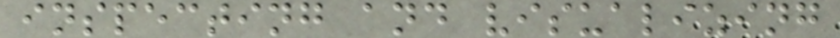inspecting and visualizing
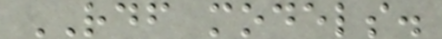RDF models.
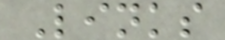Links
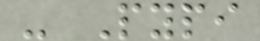- Pypi
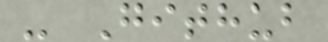- Github
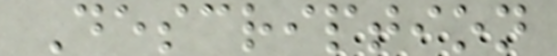Description
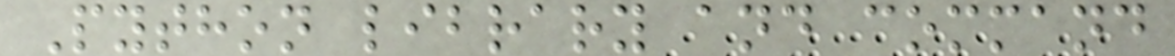Python library and command
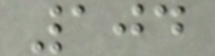104
